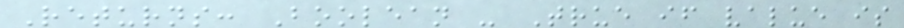Returns: Boolean - True if value is
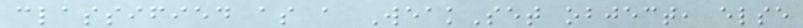classified as a WeakSet object, else
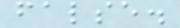false.
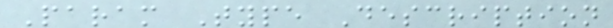Param Type Description
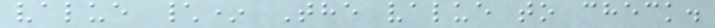value \* The value to check.
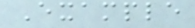Example
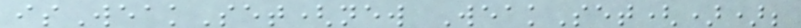isWeakSet(new WeakSet());
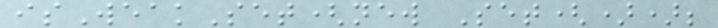isWeakSet(new Set());
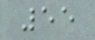55
